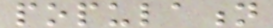population
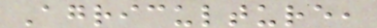Agriculture,
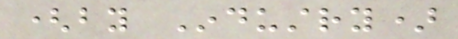(by Industry)
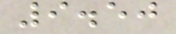9.50
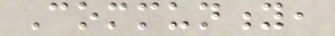Community,
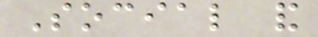Social and
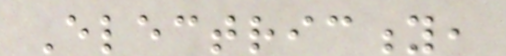Electricity,
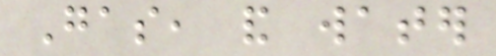Gas, and water
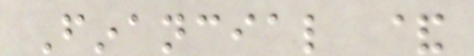Financial &
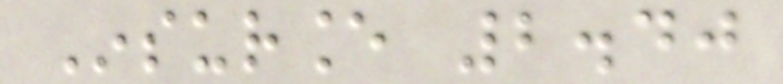Insurance 2.40
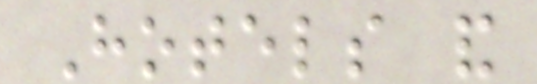Hotels and
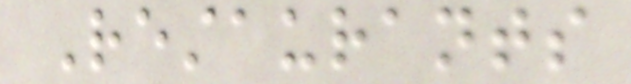Restaurants
